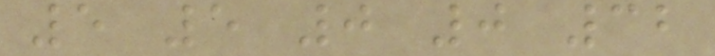5 5 0 0 32
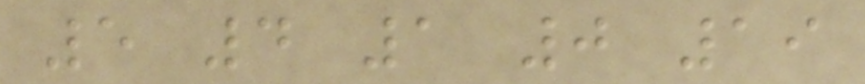5 4 1 0 19
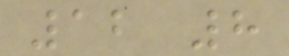12 8
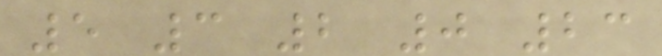5 3 2 0 23
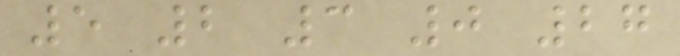5 2 3 0 27
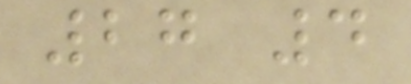27 4
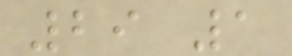29 1
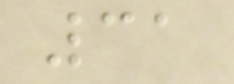31
